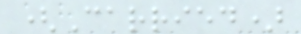(Carried)
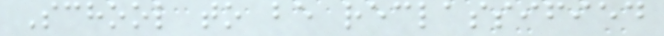School to be reclassified
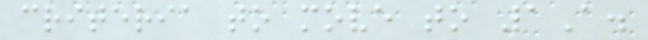criteria to move to 1A.
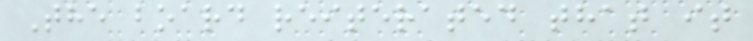The board reiterated that it
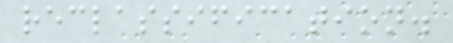reclassification.
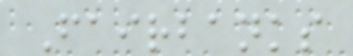Fairbanks
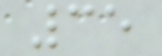35
